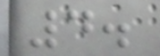4.
